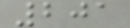201
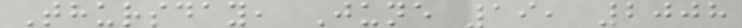Thursday, June 19, 2008
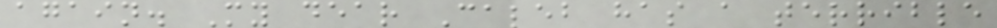again. My dear Caleb has a terrible
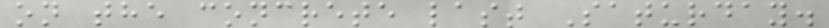on the concrete last Saturday.
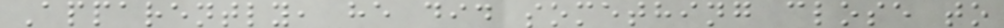Apparently, he did something close to
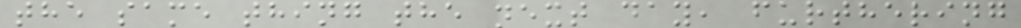the same thing the next day, furthering
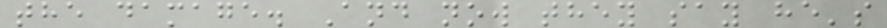the damage. And now they say he's
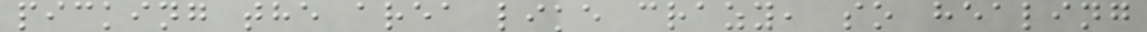picking the area like crazy, so healing
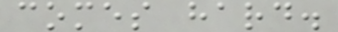comes hard.
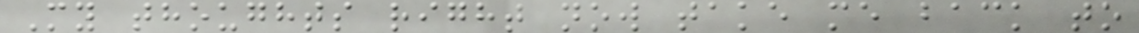My thoughts right now take me back to
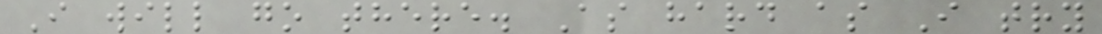I will go there. As hard as I try
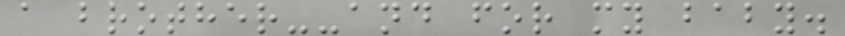a brother--and for my baby.
